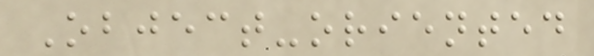Object-oriented
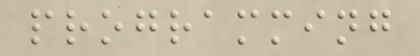programming
